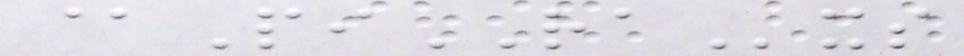@PiRAxs
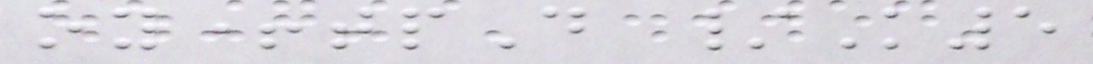oy+tpD /K5
